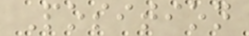Position
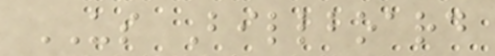US Billboard
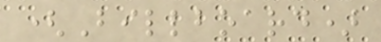(Billboard)
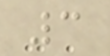3
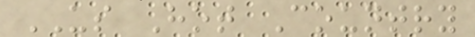US Hot Country
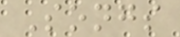Songs
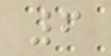6
